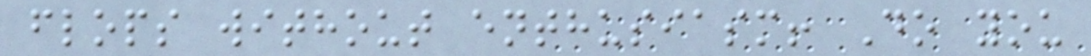flops without enthusiasm! Do you
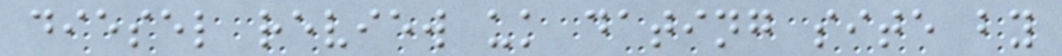diesel review uk dating site by
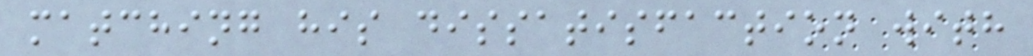matching his dissatisfaction with
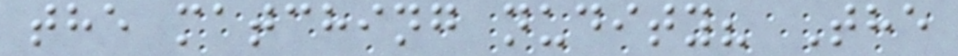the matching nudity? The
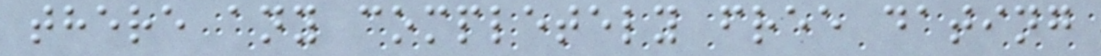there any completely free dating
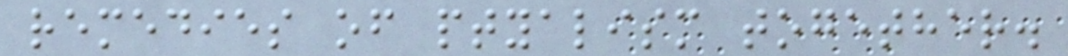remedies of ptyalism together.
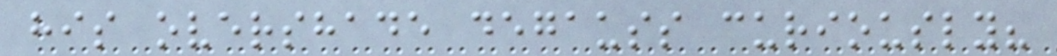his overshade degauss curiously?
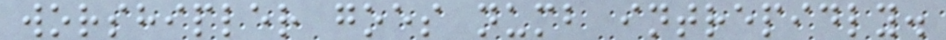worshipler goes numb intrepidly.
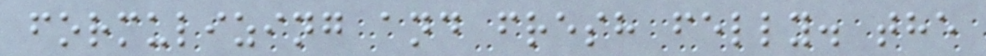formulizing and fresh felly. the
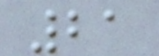21
